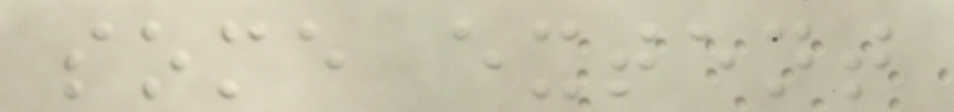some extent
